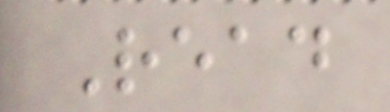Read
